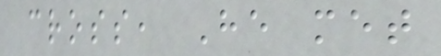cross, He met
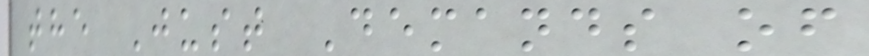the Just Demands of
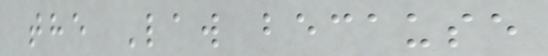the Law because
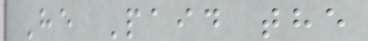He Paid the
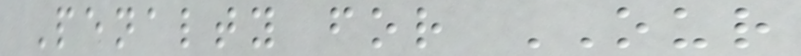Penalty for OUR
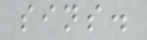sins.
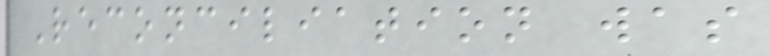Reconciliation was
